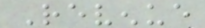Revenue
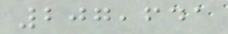207,641
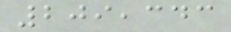209,343
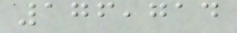176,714
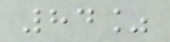84%
